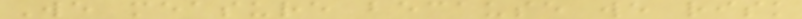We measure because we risk
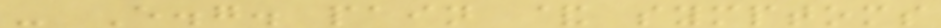- E.g. pain & symptoms
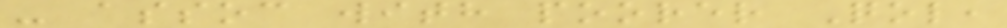- assoc with poorer Qol,
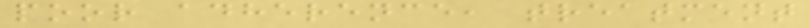poor adherence, treatment
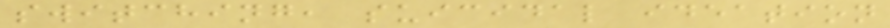switching, suicidal ideation
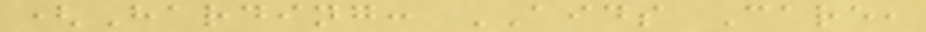(Harding: AIDS Care,
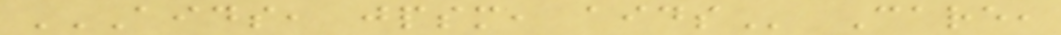AIDS, JPSM, AIDS Care,
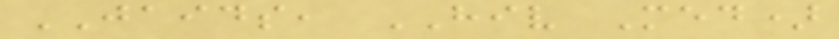JAIDS, HIV Med)
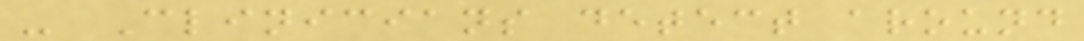- Clinicians detect around
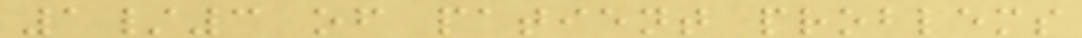1/3 of patient problems
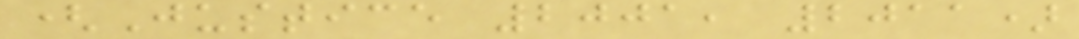(Justice 2001, 2011)
